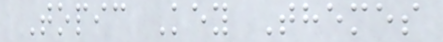Topic Key Themes
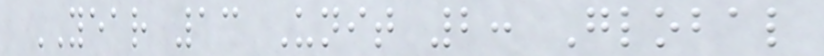YEAR 13 Unit 2: Global
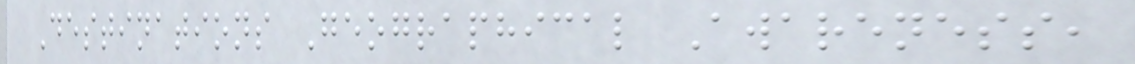Destinations Geographical Awareness,
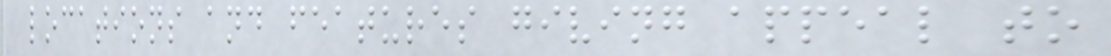locations and features giving appeal to
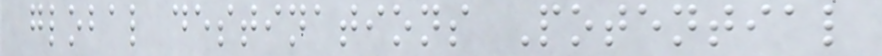global destinations Potential
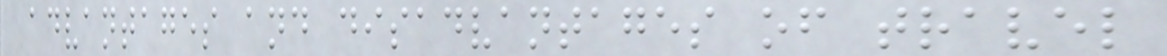advantages and disadvantages of travel
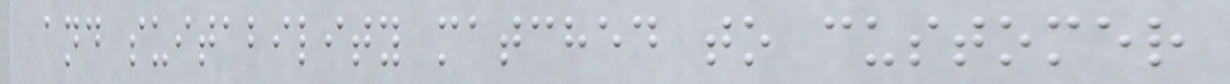and suitability matched to customer
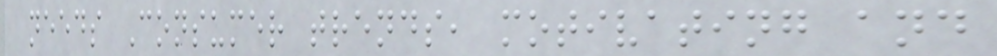needs Consumer trends, motivating and
